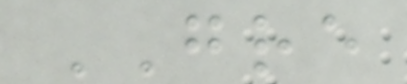GRE
